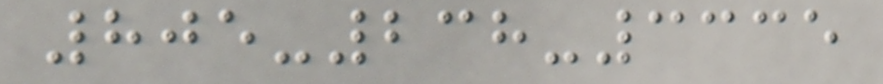805-238-3335
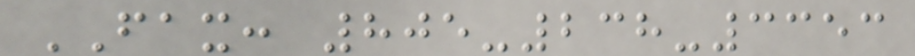FAX: 805-238-3353
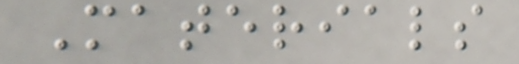Materials
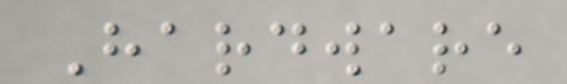Hardware
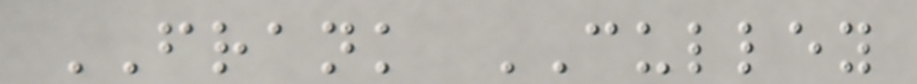FRANK CULLEY
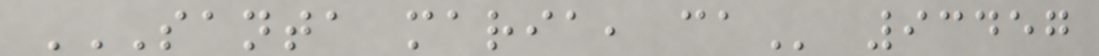SANTA MARIA, CA 93457
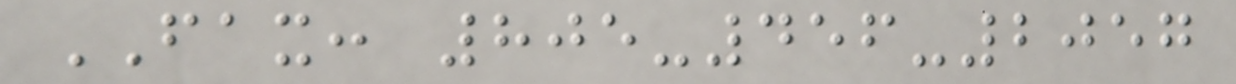FAX: 805-456-2057
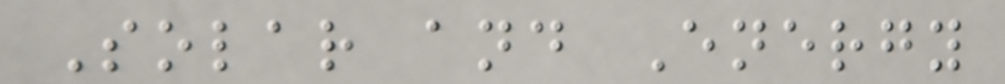Solar and Energy
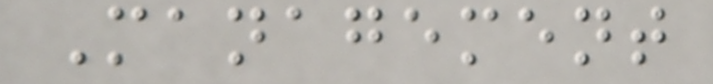Management
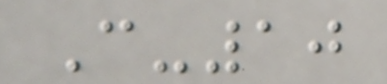C-10
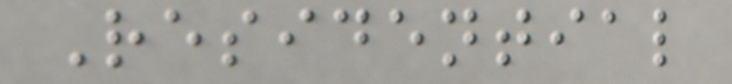Residential
